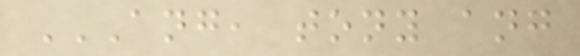ANG, TONY ANG
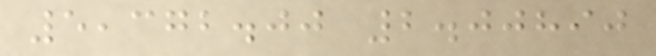5,372.00 2.00890
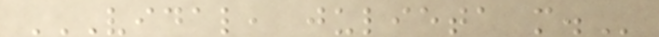VIDAL, JULIETA M.
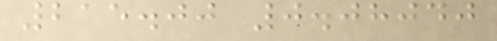215.00 0.08040
